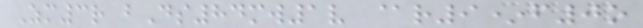Zm3r bDs84mw1v @r9*f0o
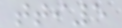tti5
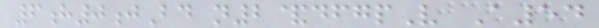6h0jBd n2&dfgpV A54
